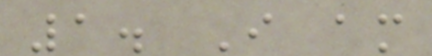1. I am
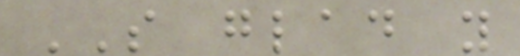SO glad you
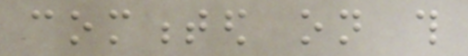commented on this
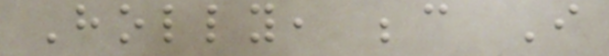Holly, because I
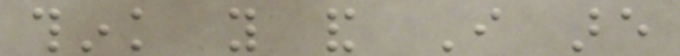think you and I are
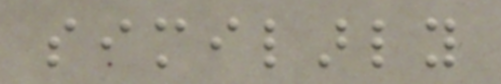similarly
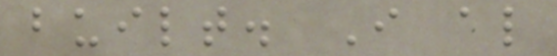built. I also
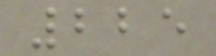225
